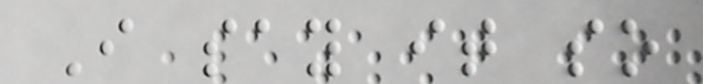I say it so
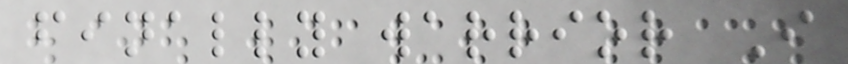finally warrior I
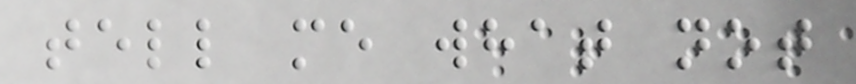tell me what not
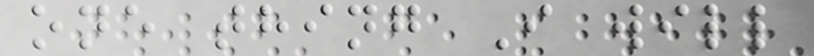one thing I will
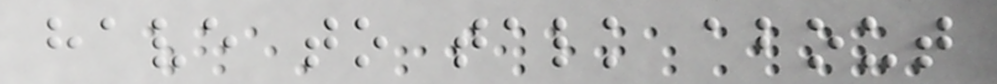have to talk about
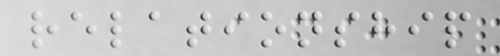relationship
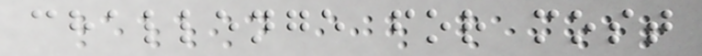challenge for most
